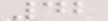42
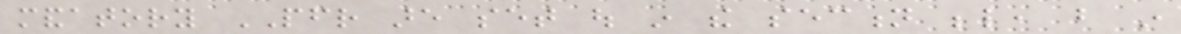mandatory PFR are set out in the section below, but in
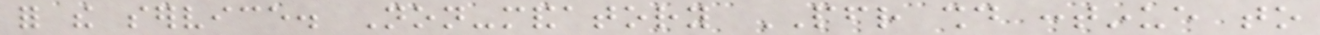for the service. Non-mandatory PFR should continue to
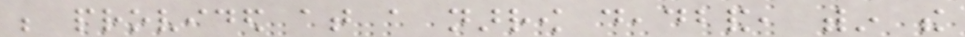be provided at a narrow deadband, within the
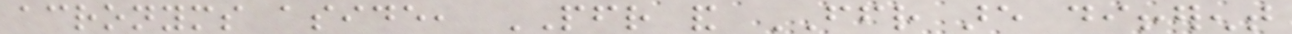acronyms aside, PFR and FFR are different
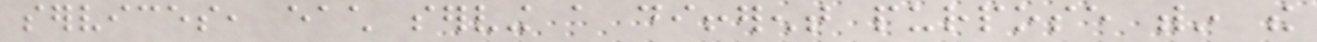services, each serving a different purpose within the
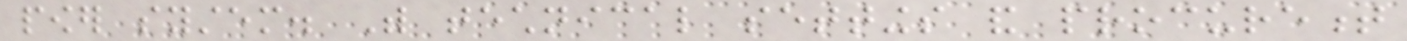power system. With technical settings and procurement
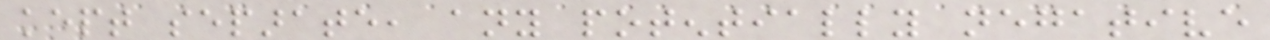kept separate, any potentially negative
